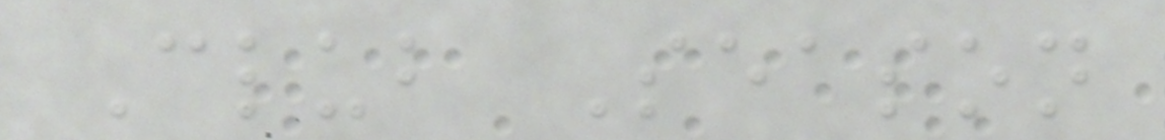Club Season
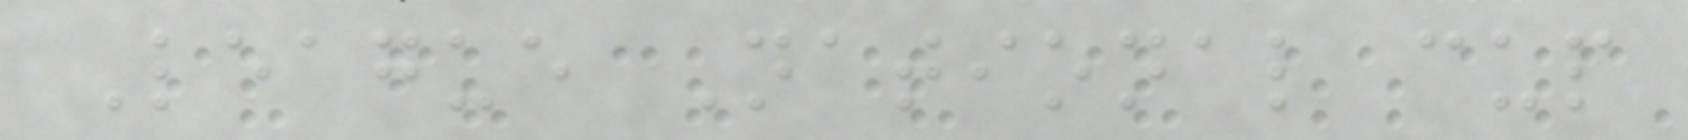League National cup
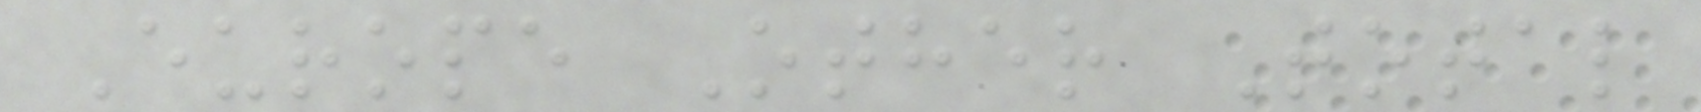Europe Other Total
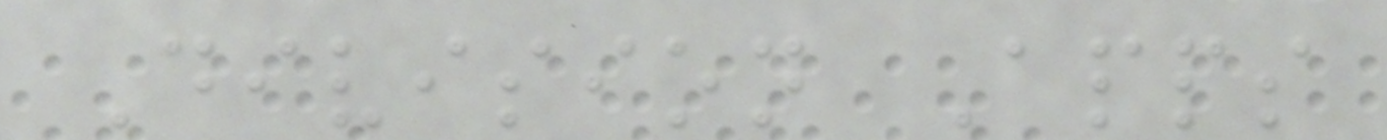Division Apps
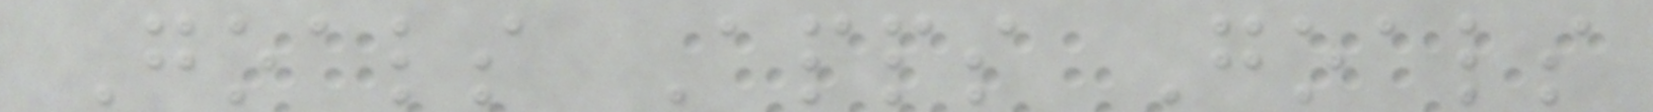Goals Apps Goals
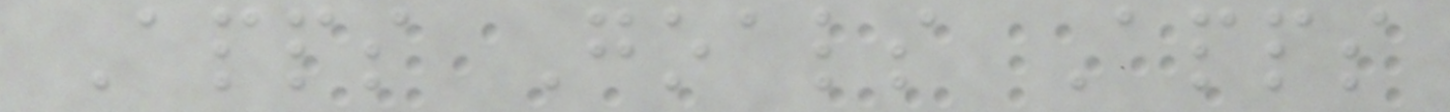Apps Goals Apps
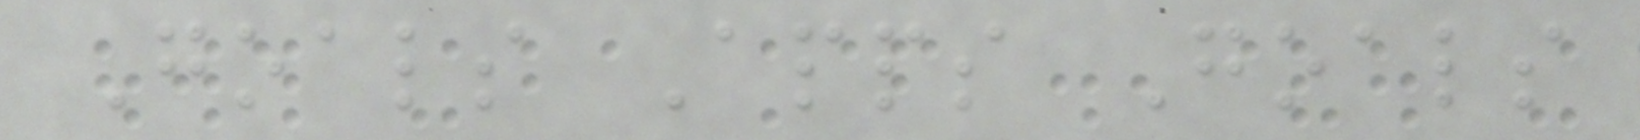Goals Apps Goals
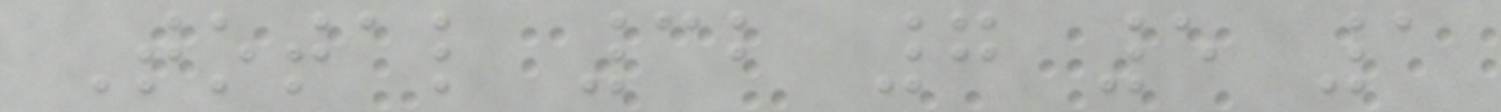Total 32 7 5 1
